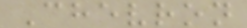Chevron
